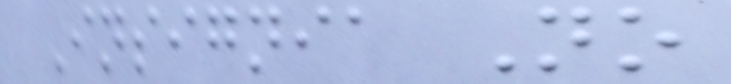Insignia No
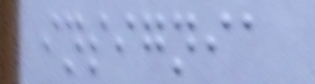insignia
